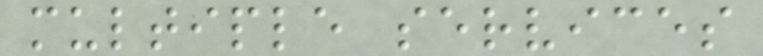multiple services
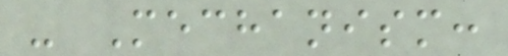- Mechanism:
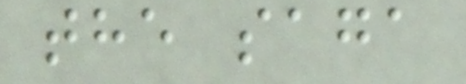the saga
